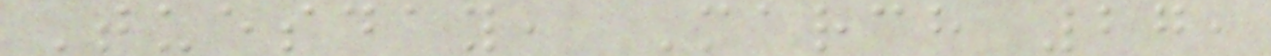Tuesday, March 27,
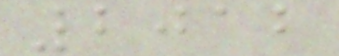2012
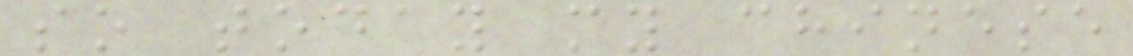so today my chinese
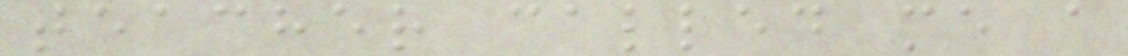teacher called me a
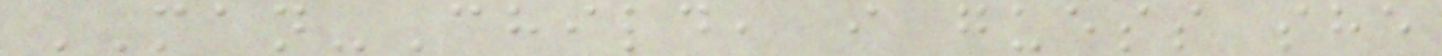MAN-Child, i guess she
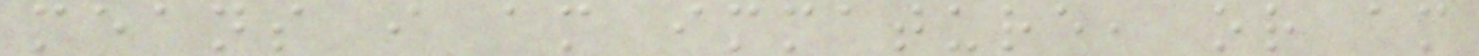means i am immature, or am
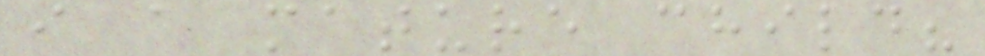i a mature child?
